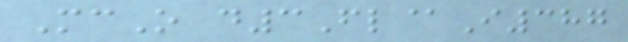McO d3Fl@I387
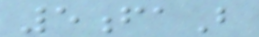5faB
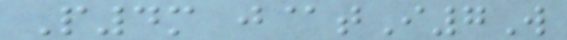P4m j@tI7W
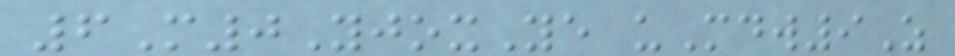6M0YjoxYe uMdw9Z
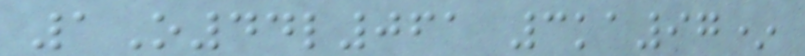1O44l061 3ka97*
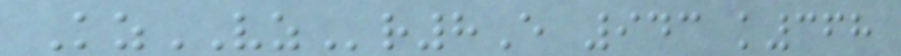KzVZr8E 943 k368
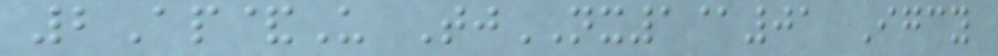2Ap&U TjNX1@01 Igcy
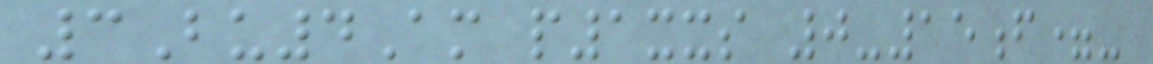3Bu4Am p1xxs 0-15f=-
